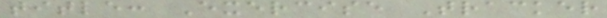title: Exercise Tracker
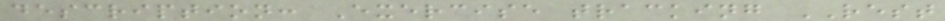description: Exercise tracking REST
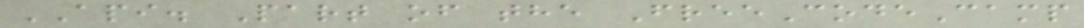API. Part of the FreeCodeCamp
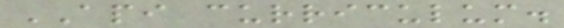API curriculum.
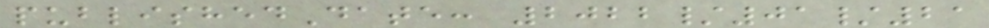publishedDate: 2022/01/21
